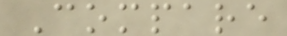Compare
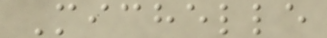Michelle
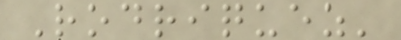Rodriquez'
